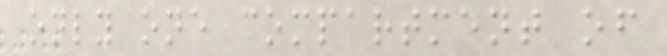only one compartment of
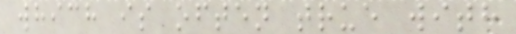which is often true with
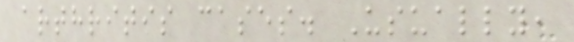arthritis cases. Usually,
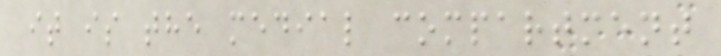it is the medial compartment
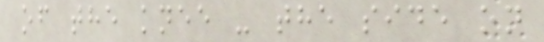of the knee - the side on
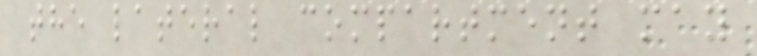the lateral compartment may
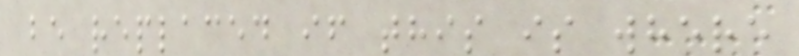be replaced if this is where
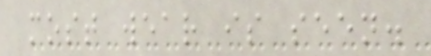most wear is seen.
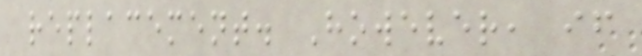replacement. However, if
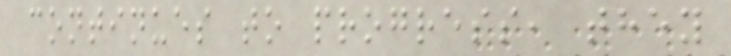continues to progress, they
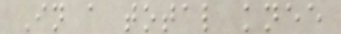In a total knee
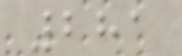281
